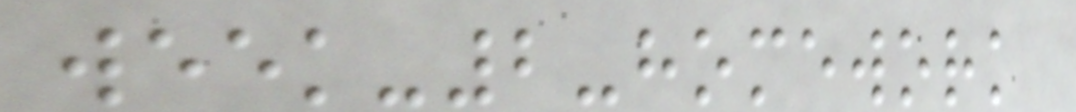week-2-homework
